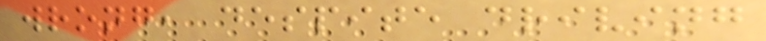wrong, despite driving
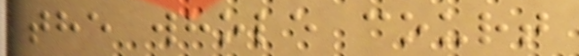the whole court
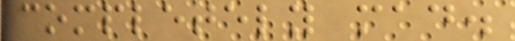completely mad.
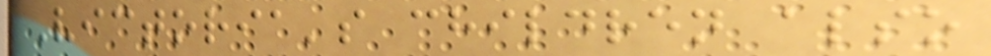Victoria's children also
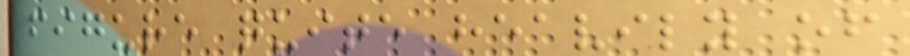figure quite heavily of
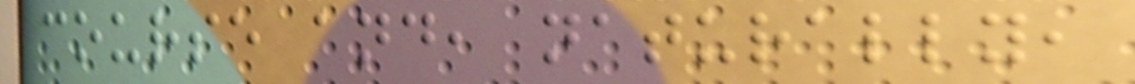course and, naturally,
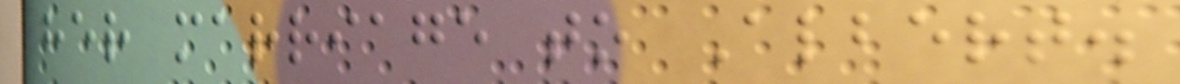her marriage to Albert.
